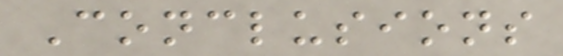Conclusions
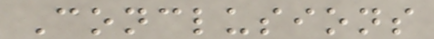Conclusions
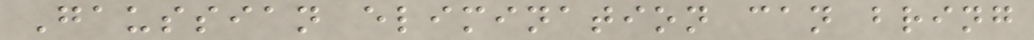Gaussian elimination can bring
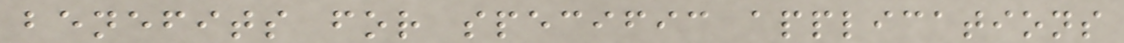benefits for specific applications
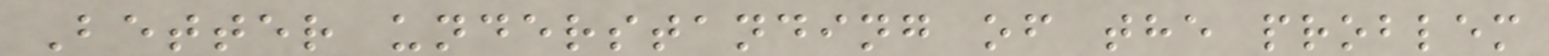Better understanding of the problem
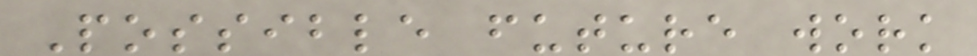Possible future work
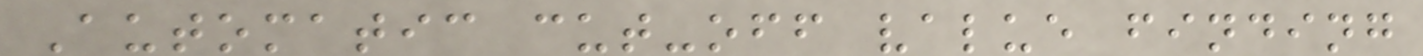Automatic cut-off value finding
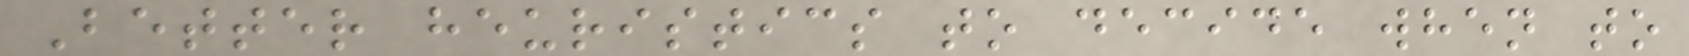Better heuristics to decide when to
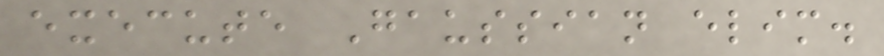execute Gaussian elim.
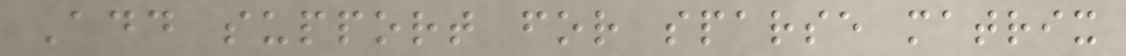Add support for sparse matrix
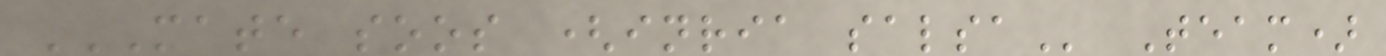MATE SOOS (INRIA SALSA Team)
